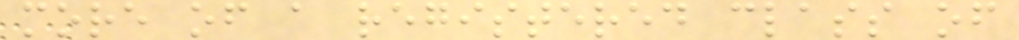more of a registered class of
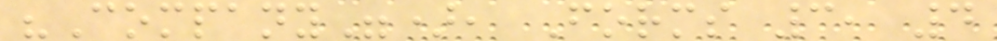"Company"), Forms 3, 4
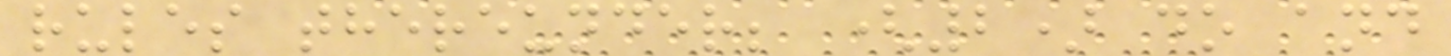rules thereunder; (2) do and
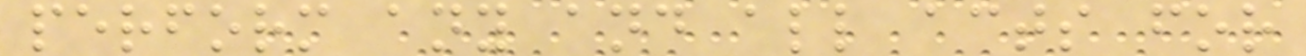perform any and all acts for
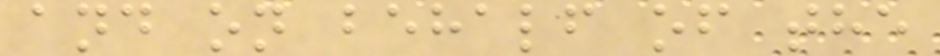and on behalf of the
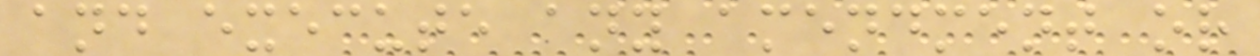and execute any amendment or
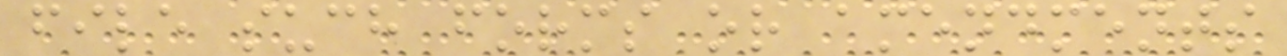file such forms or amendments
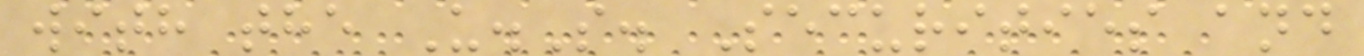with the U.S. Securities and
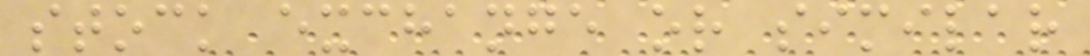stock exchange or similar
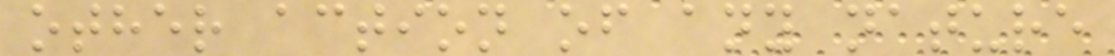other action of any nature
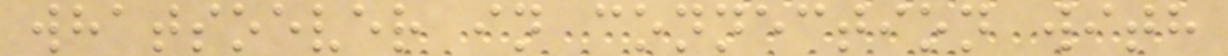whatsoever in connection with
